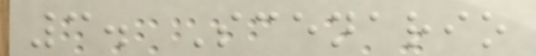3. Scenario
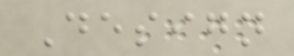Design
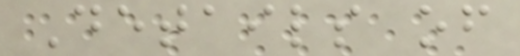Details of
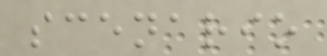scenario
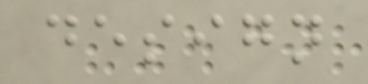design
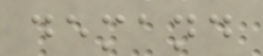demand
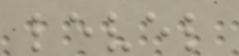level
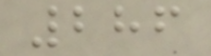286
